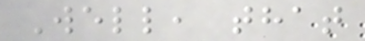Well, that
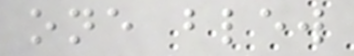one blew
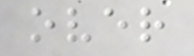over
